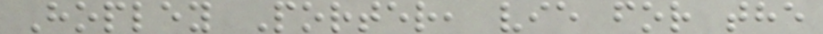Hopley Porter, vie for the
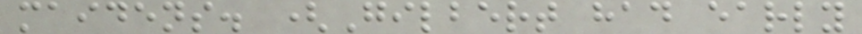maidens. (Gilbert had early
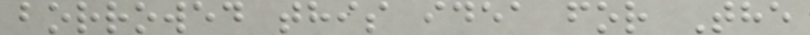borrowed this idea for The
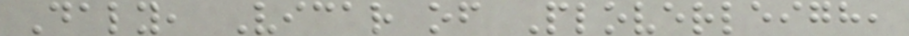Daly, Vicar of Ploverleigh,
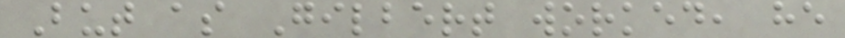But as Gilbert worked, he
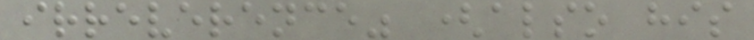irreverence" (also his
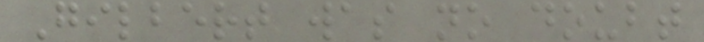Gilbert was no doubt
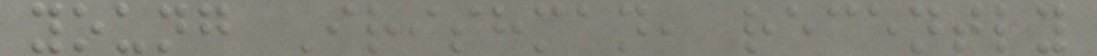young Irishman, recently
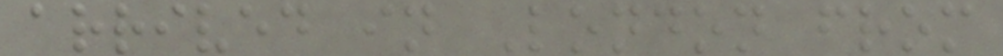arrived in London from
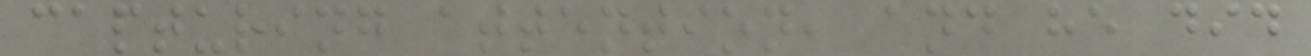capturing attention, and he did
